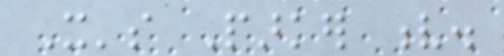It's Parker v.
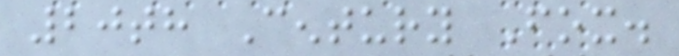20th Century Fox.
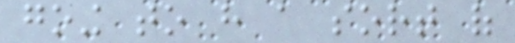going to have a sort of
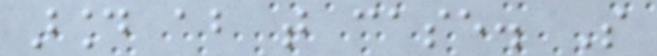around about that case. So
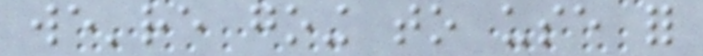we're going to use for
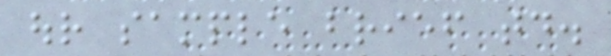our sample brief today.
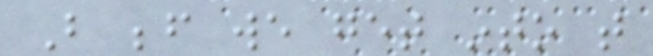But before we get into that
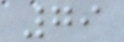79
